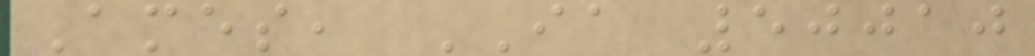Ames, IA 50010
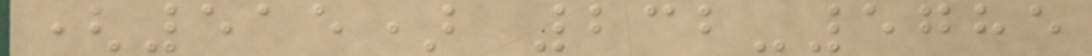(515) 232-5785
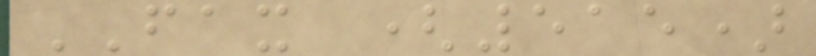FAX (515)
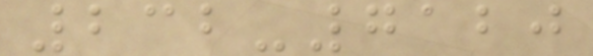232-7120
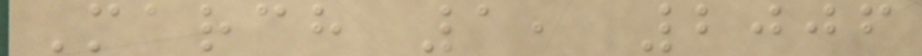March 1, 2006
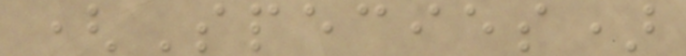(Species)
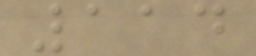114
